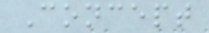Concept
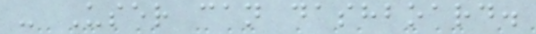- User can dashboard.
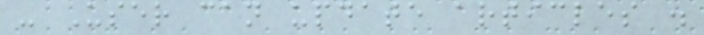- User can update articles .
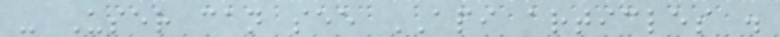- User can see API articles .
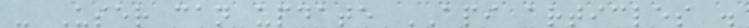- User can update API articles .
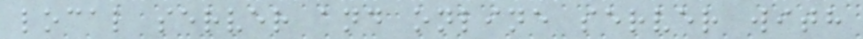local server and online server with
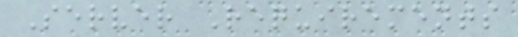Server Requirements
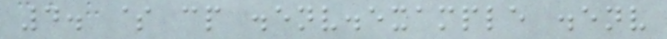4. $ cp .env.example .env
